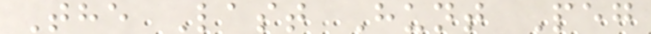The Last Hunt Peg
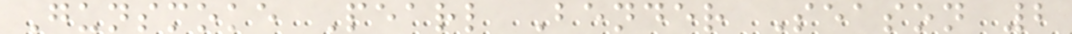Gunsmoke Pearl Bender Season 2
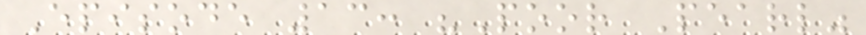Episode 13: "Poor Pearl"
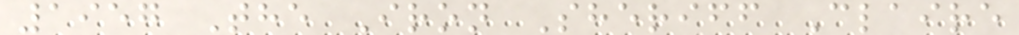1957 The Iron Sheriff Claire
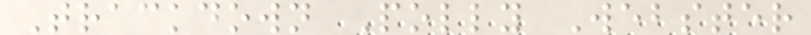Trackdown Polly Webster
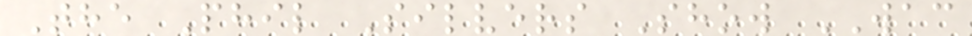The Phil Silvers Show WAC
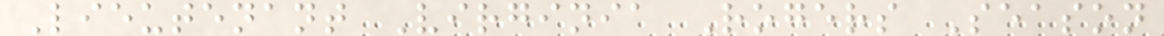Lieutenant Virginia Rogers Season
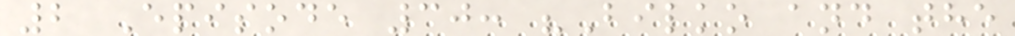2 Episode 30: "Bilko and the
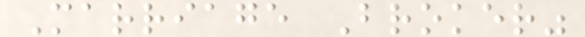Marriage Broker"
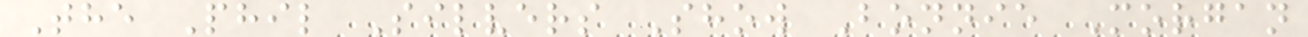The Phil Silvers Show Bonnie Morgan
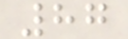87
